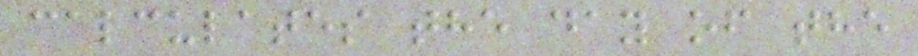calculates the day of the
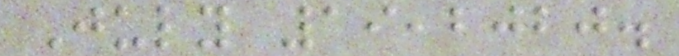July 19,2020.
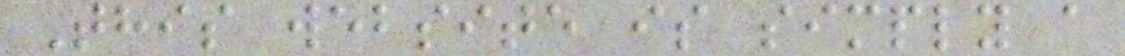This website is simply a
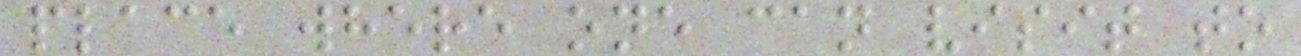place where one can visit to
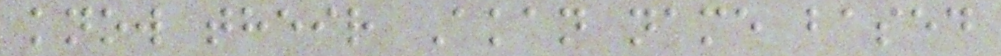know their Akan name based
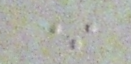*
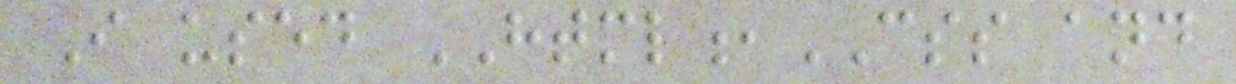I used HTML,CSS and
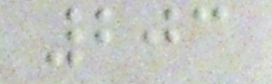203
